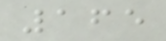165
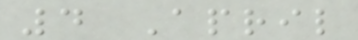4 April
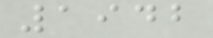1942
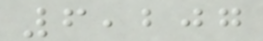6,207
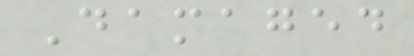Damaged
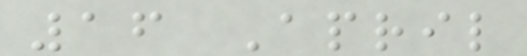16 April
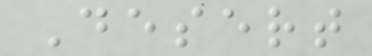Desert
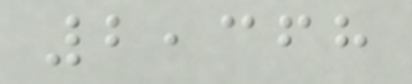2,368
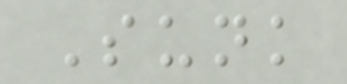Sunk
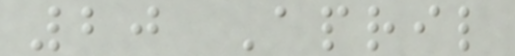20 April
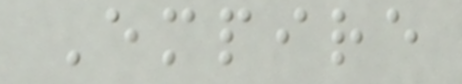Empire
